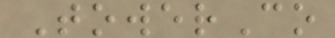TowerCo
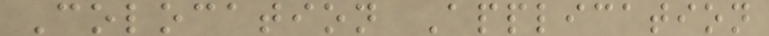Colocation Application
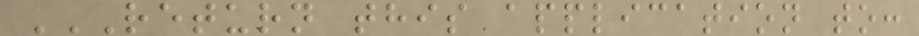RETURN THIS APPLICATION TO:
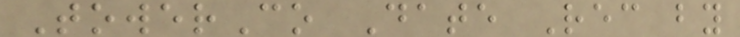TowerCo Date Rec by
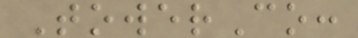TowerCo:
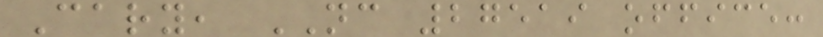Cary, NC 27519 office:
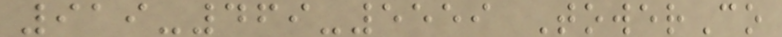919-469-5559 TowerCo
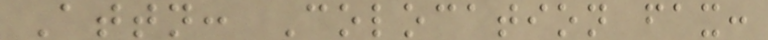Attn: Colocation fax:
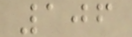106
